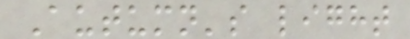Autumn's light
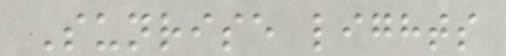Sunrise lights
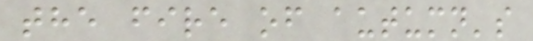the fire of autumn's
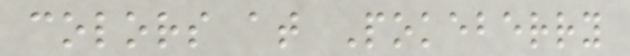colors at Pokeberry
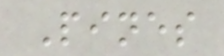Pines
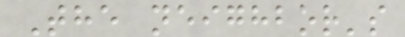The neighbor's
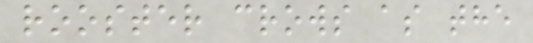rooster crows as the
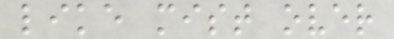like mist over
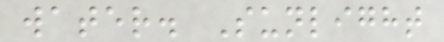water. Sunlight
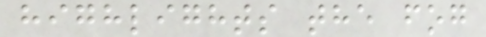highlights the fog
